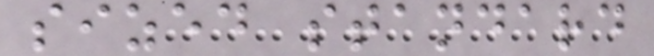sized standard
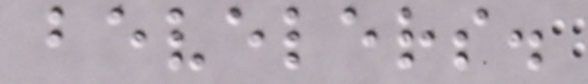bevelers.
